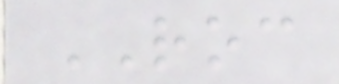ROC
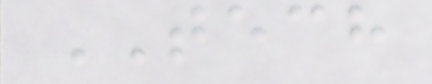TECH
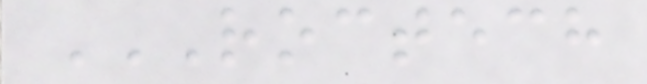ROCTECH
